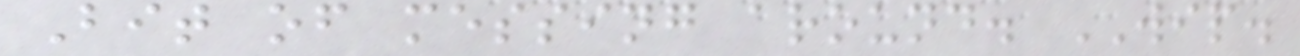Bit of messing around. WIP.
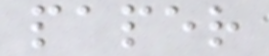paper
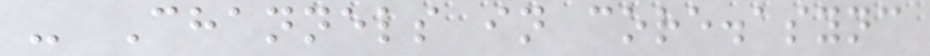- Channels in core.async
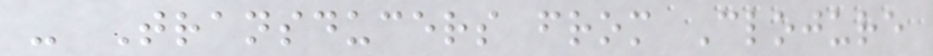- Transducers from Clojure
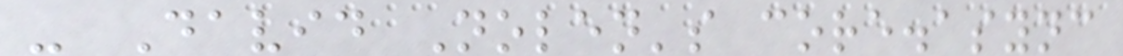- David Nolen's core.async
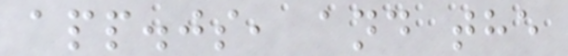app.js, and the
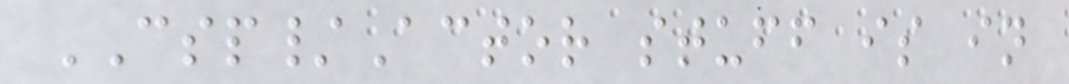CSP/Actor stuff is in
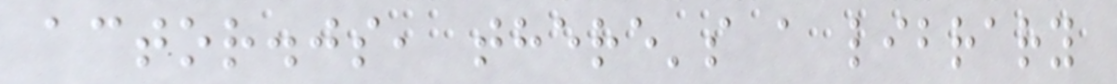actor.js, there's a library
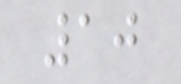10
